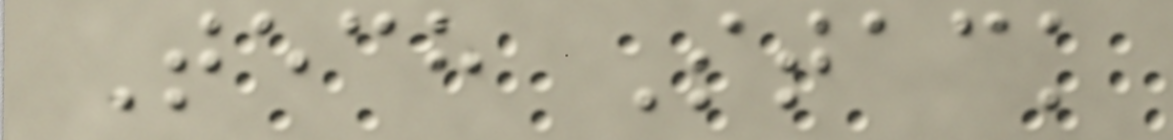Tech Stack
